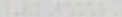1632
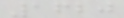1620
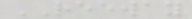REEWAY
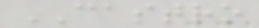CASTRO
